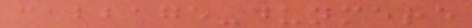cabbage-dunmere
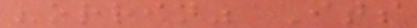"orrin" Its
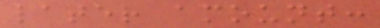later amount:
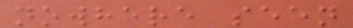nowhere seen
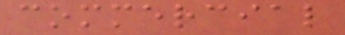commercial
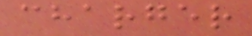charger
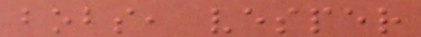bobs, vesper
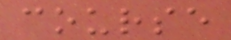course
